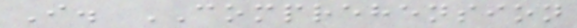I. COMPREHENSION
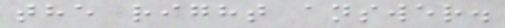the right answer.
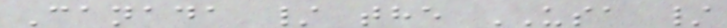Canada / the USA /
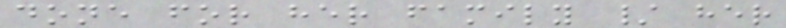done for her family / her
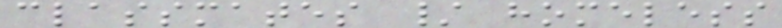classmates / homeless
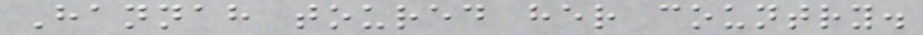Hannah toured her country.
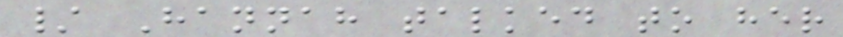/ Hannah talked to her
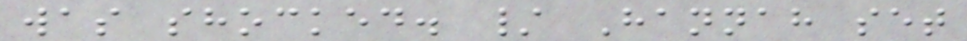was shocked. / Hannah set
